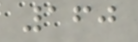160
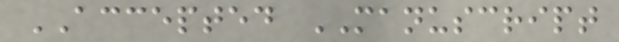ACCEPTED MANUSCRIPT
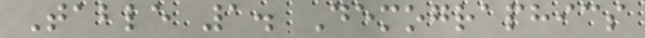Table 1. Demographics
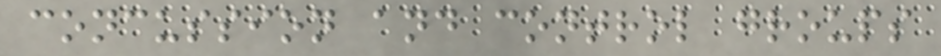concussion and control groups
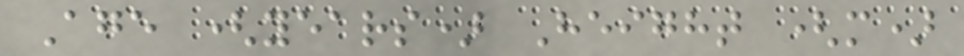Age (years) Height (m)
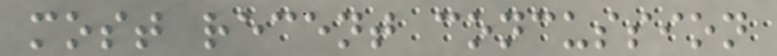most recent concussion
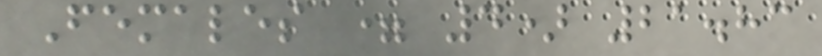Females = 4) 21.83
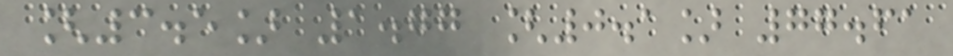[3.5] 1.77 [0.1] 77.61
